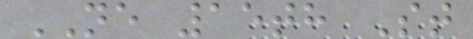NE 15th St
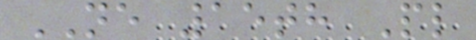NE 15th Pl
